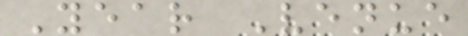Year Venue
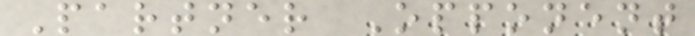Partner Opponent
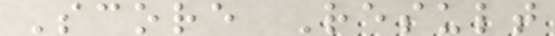Score Result
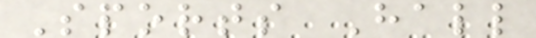Sports Hall
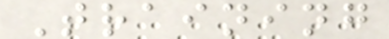Training
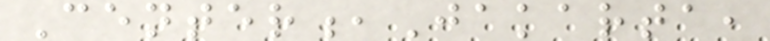Center,Jakarta,
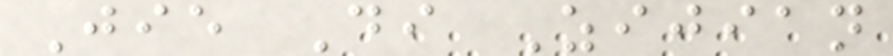Jie Di Zijian
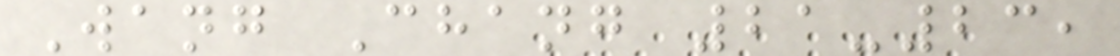Wang Chang 21-23,
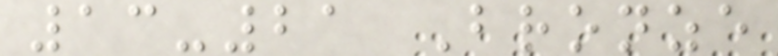13-21 Bronze
